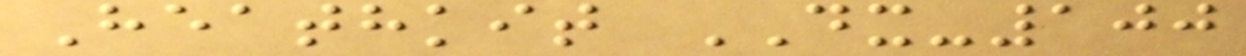Heathkit DX-100
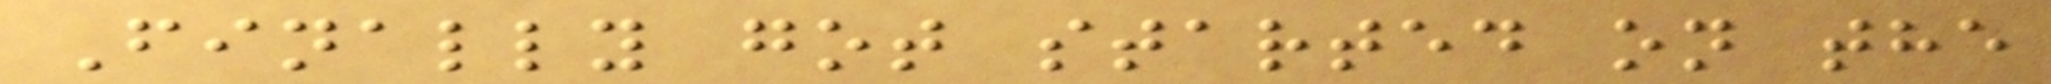Finally got started on the
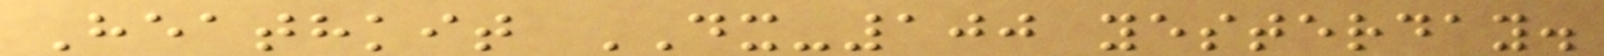Heathkit DX-100 yesterday.
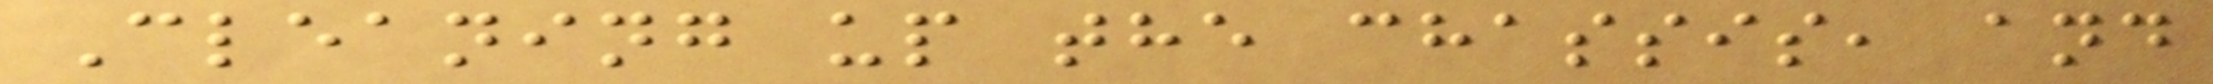Cleaning up the chassis, and
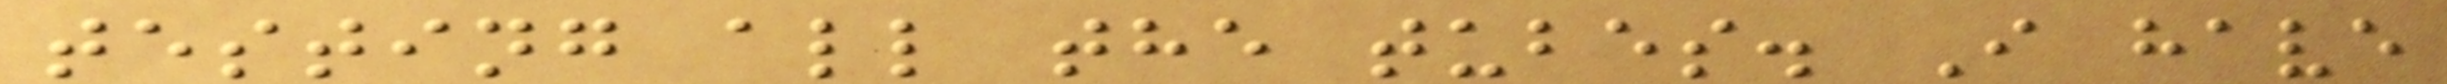testing all the tubes. I have
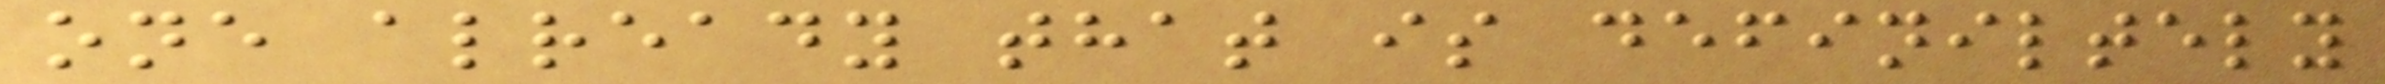one already that is definiltely
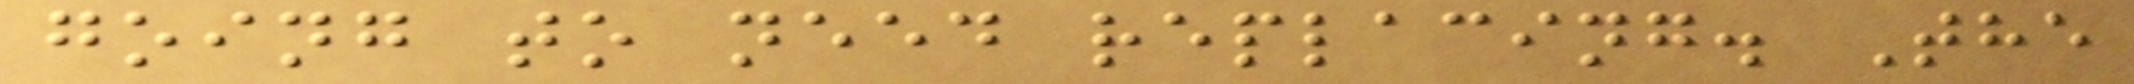going to need replacing. The
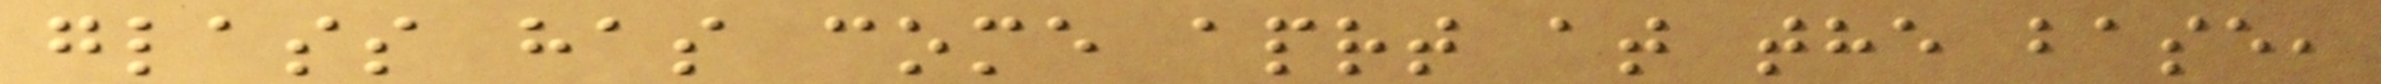glass has come aprt at the base,
